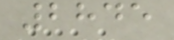2845
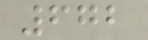672
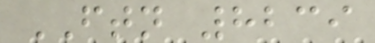FTN 8239
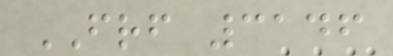FRF 3146
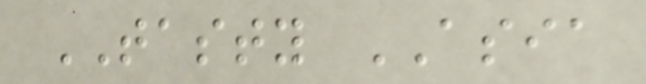TASTY ASIA
